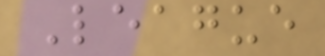League
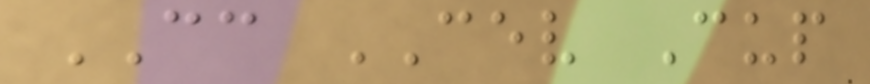CC CEV Cup
